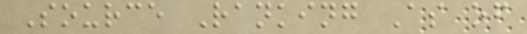Source Ranking As of
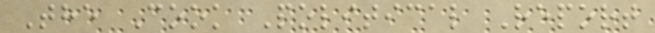The Cook Political Report
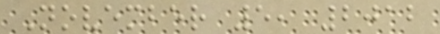November 5, 2012
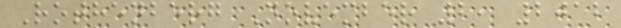Rothenberg November 2, 2012
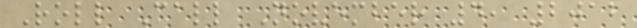Roll Call November 4, 2012
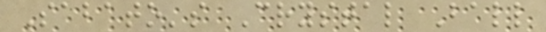Sabato's Crystal Ball
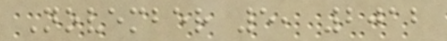November 5, 2012
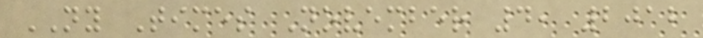NY Times November 4, 2012
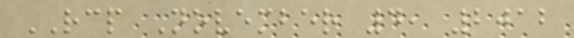RCP November 4, 2012
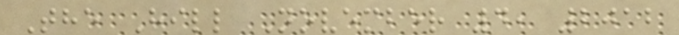The Hill November 4, 2012
